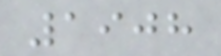1908
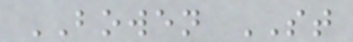BOWEN ST
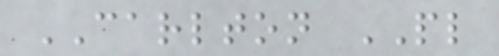CARLTON PL
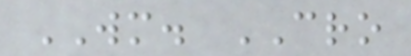WM. CRO
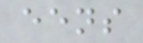eens
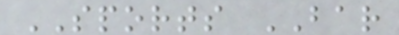SPORTS BAR
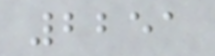2251
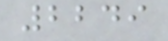2249
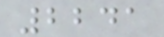2241
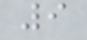9
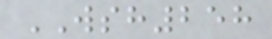WSH258
